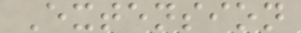Extension
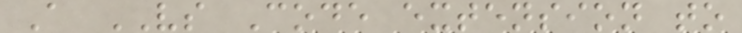A VS Code extension to
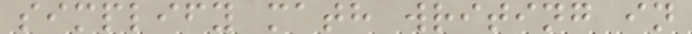simplify math writing in
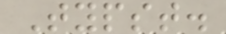Typst.
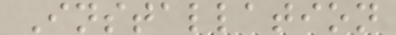Installation
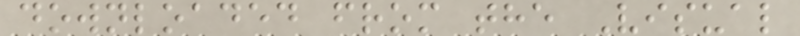downloaded from the Visual
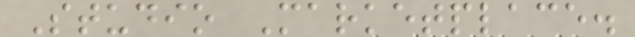Studio Marketplace.
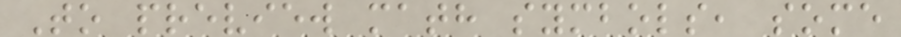To preview math symbols, some
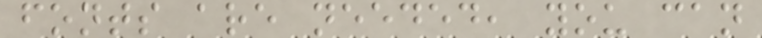fonts are needed, you can
